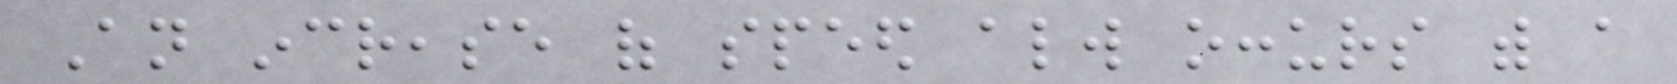An increase of speed always occurs with a
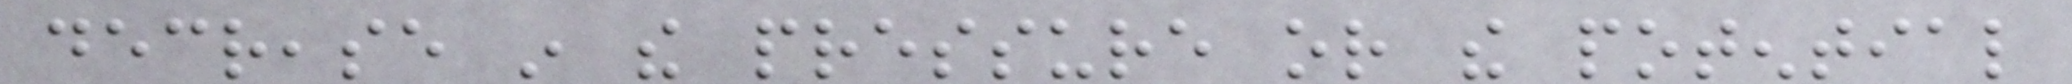decrease in the pressure or the potential
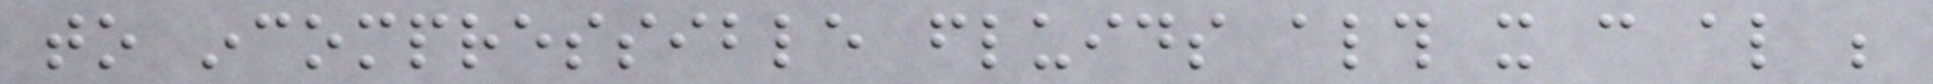to incompressible fluids although it can also be
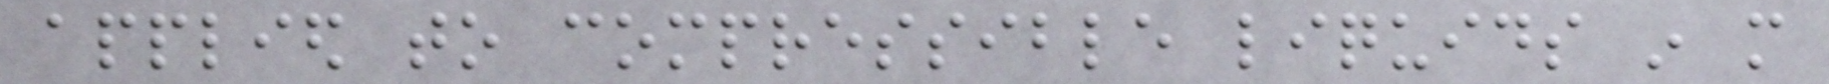applied to compressible liquids in more
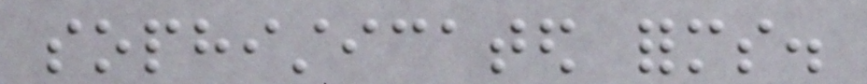sophisticated forms.
